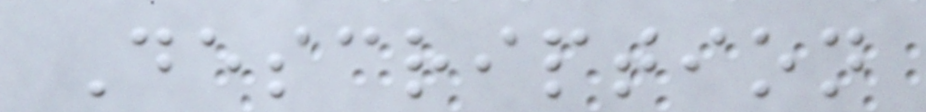Description
